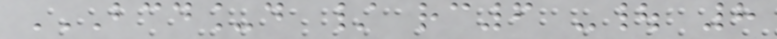BCD_D / RC6 -| 8
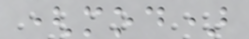(mod)
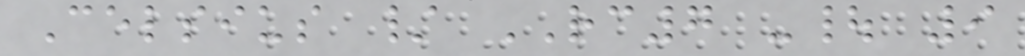Celsius / RC7 -| 9
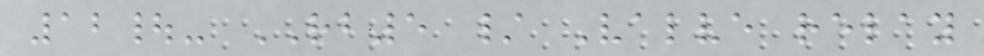12|- RB5 / Valve relay
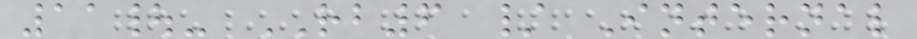11|- RB6 / Internal
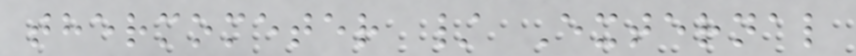thermometer / External
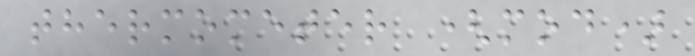thermometer (mod)
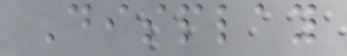Display
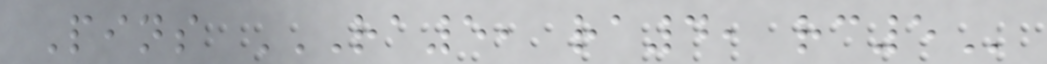Pins RA5, RA4, RC5
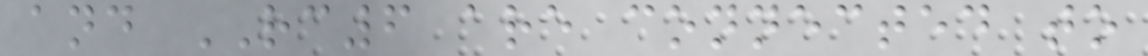and RC6 are connected to
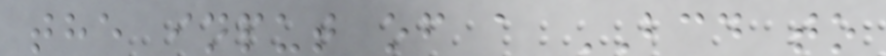the input of a BCD to
